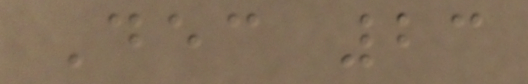Dec 23
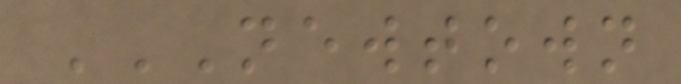NEWTOWN
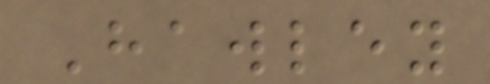Hawley
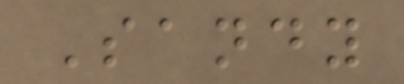Sandy
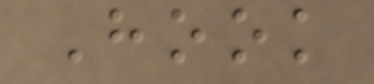Hook
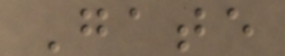Gate
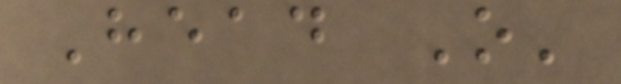Head O'
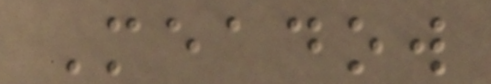Meadow
